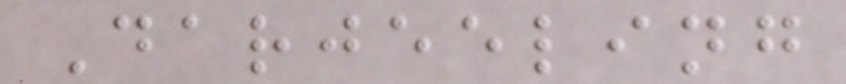Darjeeling
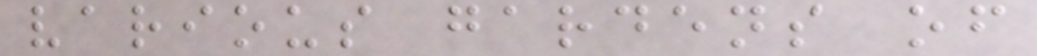various gardens of
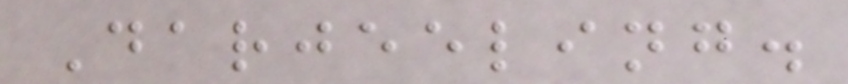Darjeeling.
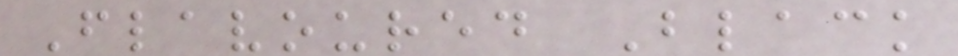Flavoured Black
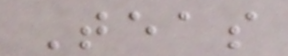Teas
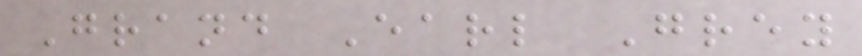Grand Earl Grey
